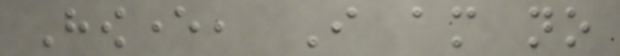However, I am no
